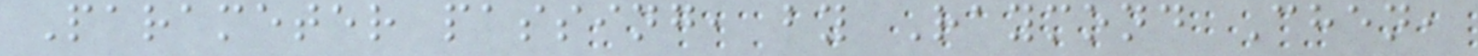Parameter passing, by Raymond Chen,
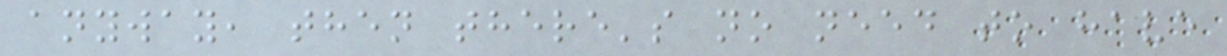anyway, then there's no need to have
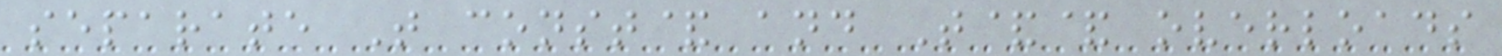separate T const& and T&& overloads
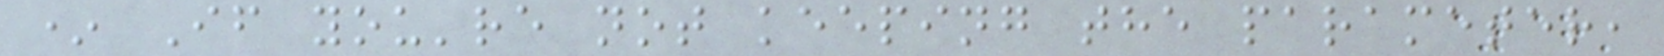* If you're not keeping the parameter,
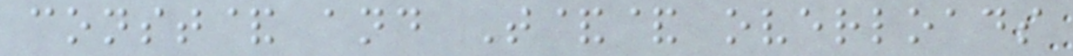const& and T&& overloads
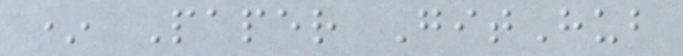* Paper GitHub
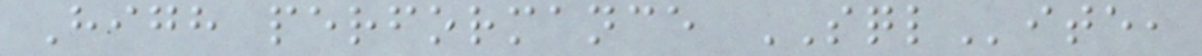High performance SQLite,
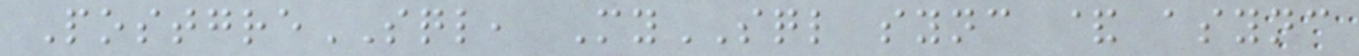PostgreSQL, MySQL sync & async
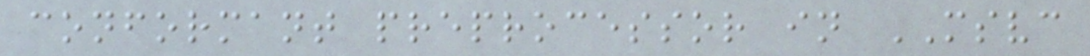conformant preprocessor in MSVC
